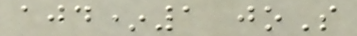ajd*1 joS
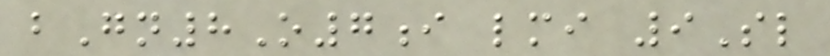bGn8O7i lmi 9Sl
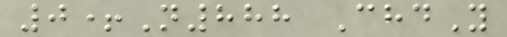0+N888 ChdY
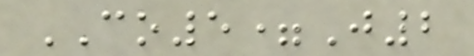CO5=J2
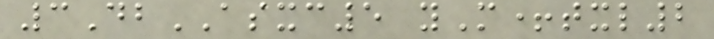3DbASXC5 yM+txl2
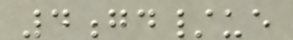4gd/ue
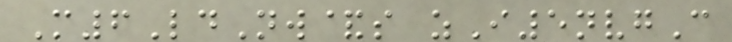M6LdNw&s zI5nvgC
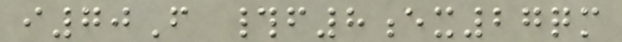i70F #f8ex27qm
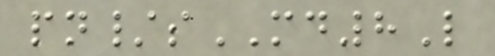pn/sMD8L
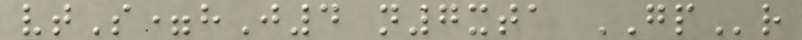vtS=hJ4 n7xta GPr
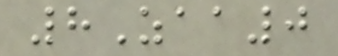8Zaa0
